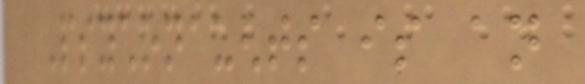Psychonaughts is an
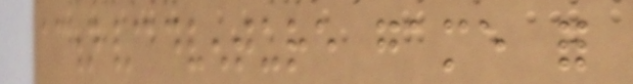action/adventure game for
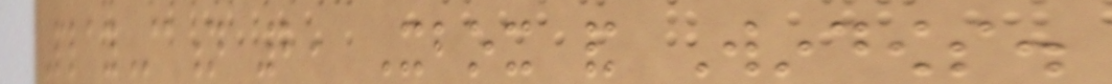PlayStation 2, Xbox and Windows.
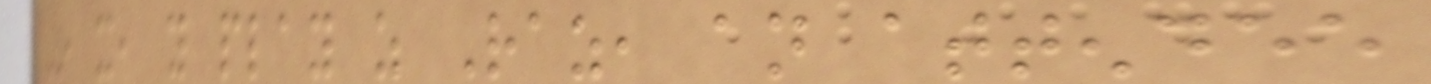In it, you play as Raz, an attendee
